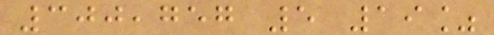300,757 5 19%
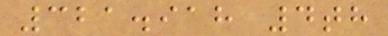321.918 4th
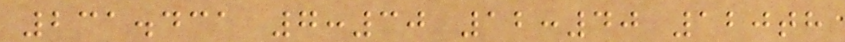231.431 7:30 12:40 120th
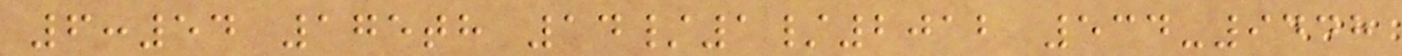6:54 175th 14/1/2012 534-9448
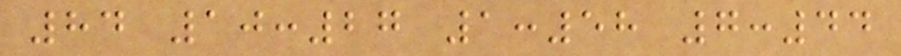84 10:27 1:58 7:44
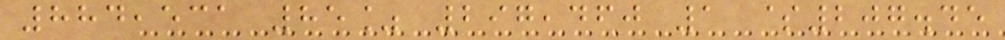884,531 85% 297,460 1 $207.45
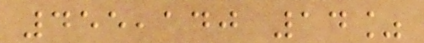455,140 14%
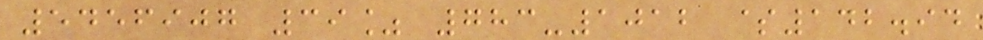5456907 39% 783-1012 $142.94
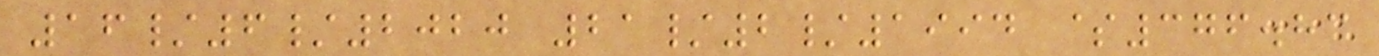16/6/2020 21/2/1994 $376.83
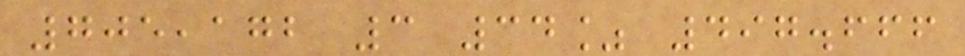705,172 3 34% 497.666
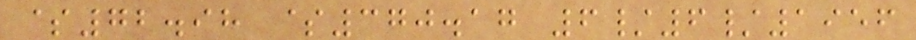$72.98 $370.17 6/6/1956
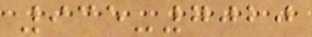935-7020
